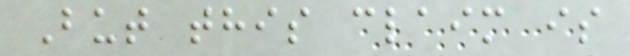But this claim is
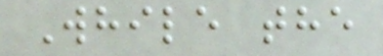While the
